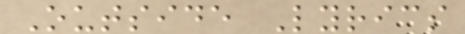Outside Lyrics
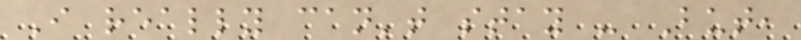I really can't stay - But,
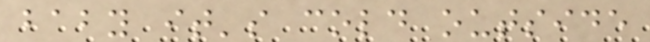baby it's cold outside
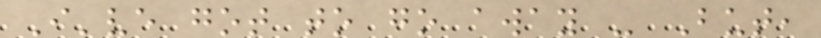I've got to go away - But,
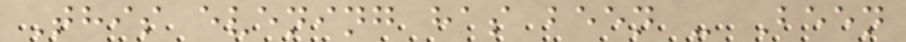This evening has been - Been
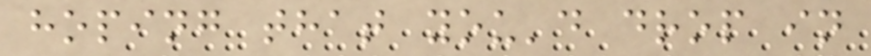hoping that you'd drop in
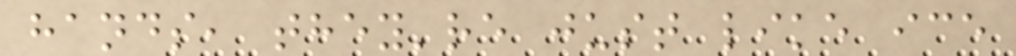hands, they're just like ice
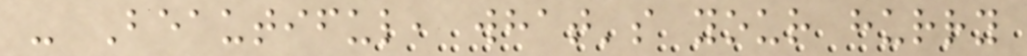- Beautiful, what's your hurry
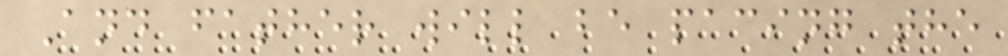And father will be pacing the
